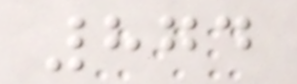874
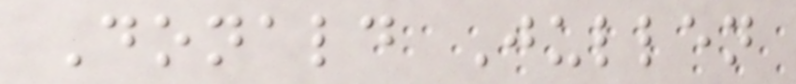Donald Jullen
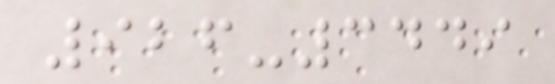926-3449
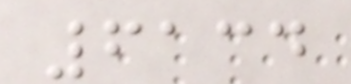6134
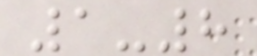1-8
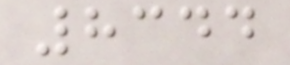8344
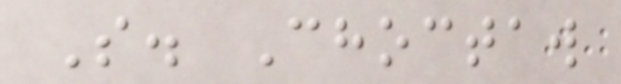S. Choctaw
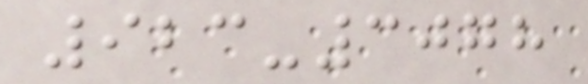923-3078
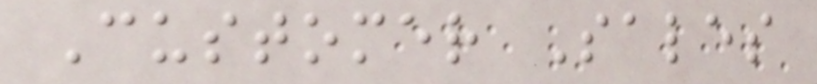Customer Sales
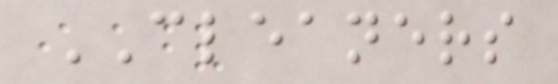CLEANERS
